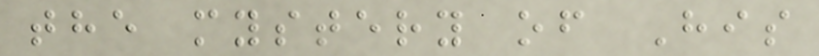the mystery of His
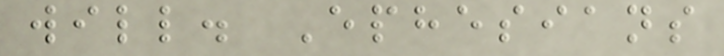will. Ephesians
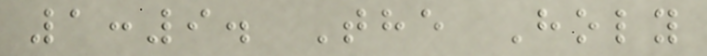1:9. The Holy
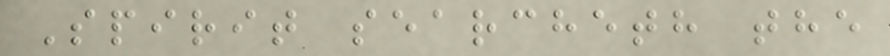Spirit searcheth the
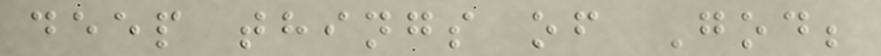deep things of God;
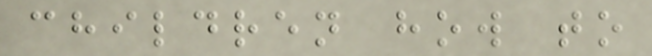children how to
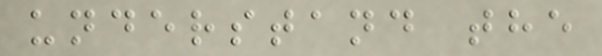understand the
